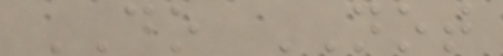DO NOT
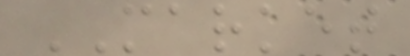MARKET
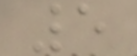5
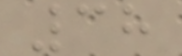38
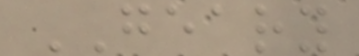GEARY
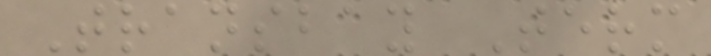Transbay Term
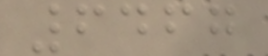6467
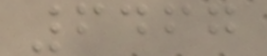6467
